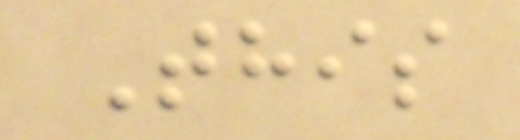This
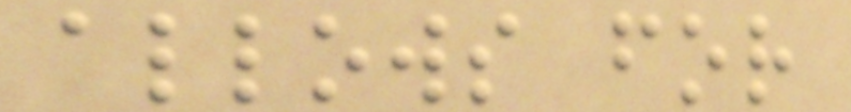allows for
